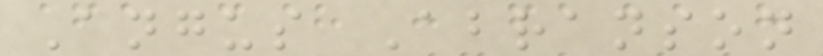Angus Abranson
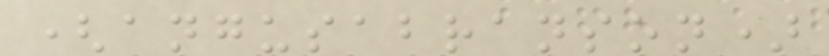(angusabranson)
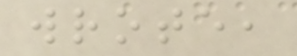wrote,
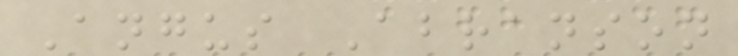Angus Abranson
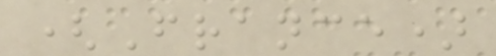(France)
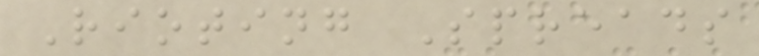Rioting Spreads
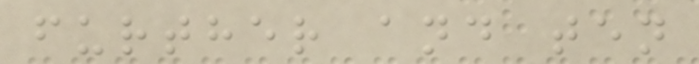further and ten
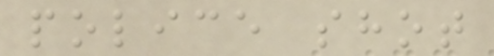police shot
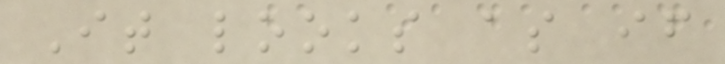It looks as if
